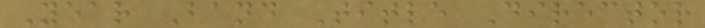Year Band Title Director
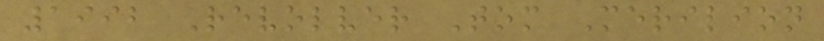1992 Revolver Tom Merilion
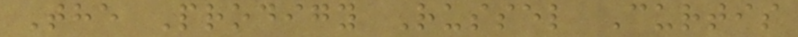The Prodigy Russel Curtis
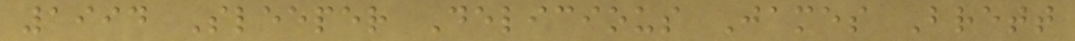1994 Sleeper Delicious James Brett
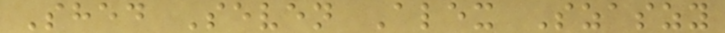Shed Seven Alex Szaszy
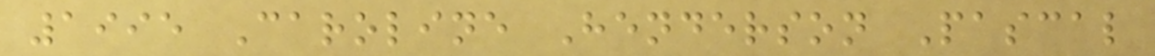1995 Caroline Henderson Pascal
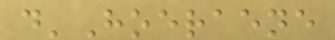d'Hoeraene
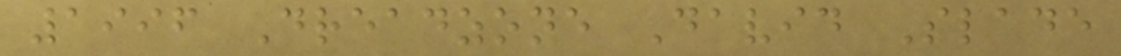1996 Dreadzone David Slade
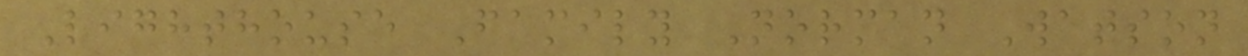Lighthouse Family Norman Watson
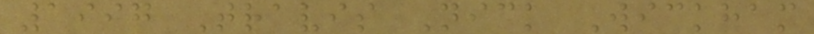1997 Travis Nick Wickham
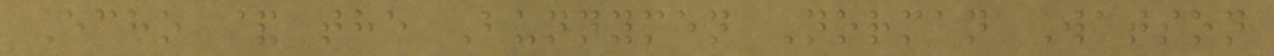Echo & the Bunnymen Norman Watson
